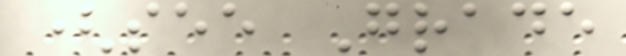(see Grade
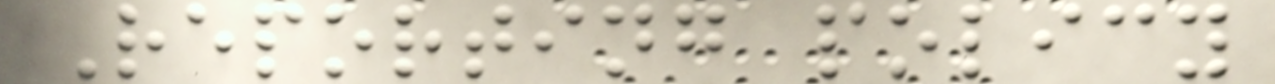Reporting policy
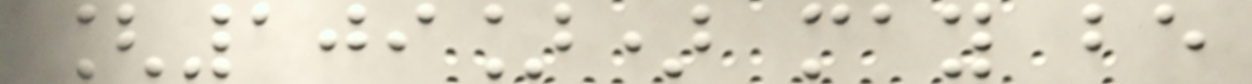[109]) may be
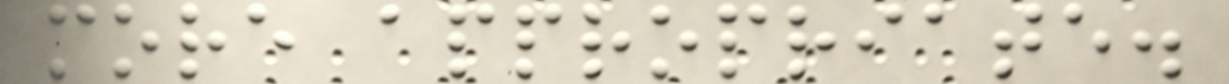more appropriate.
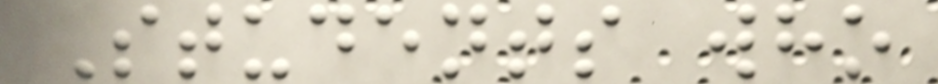Students who
